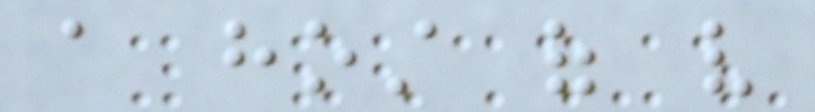a host of very
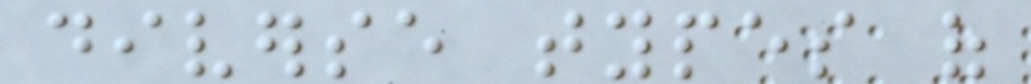diverse types of
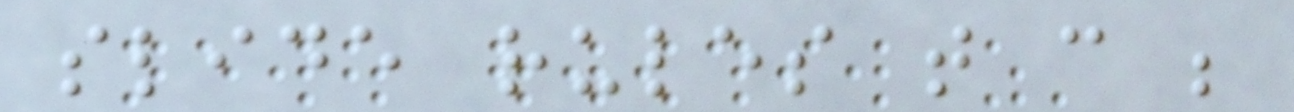slide rules that can be
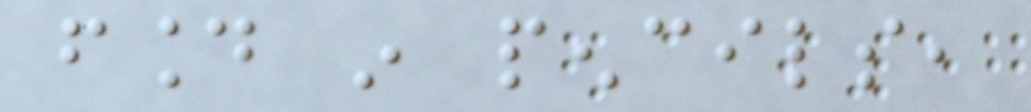found in pencils,
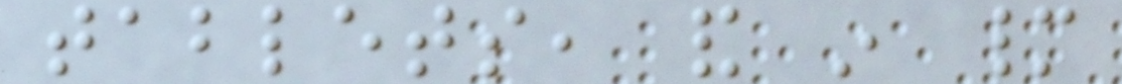tablets, and in many
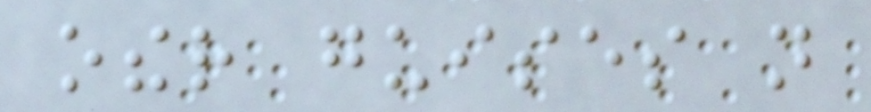other guises not
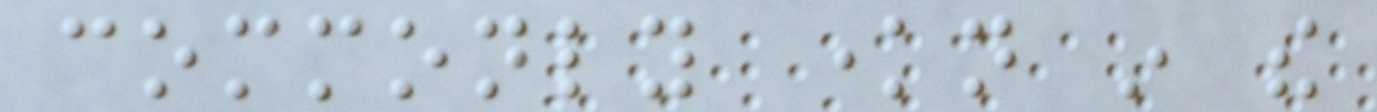commonly known in the
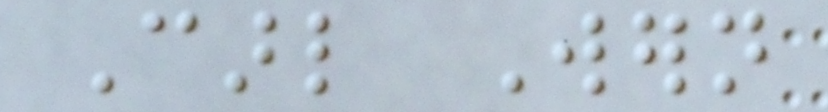Carl Wern
